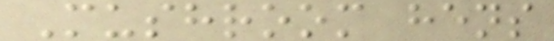Mushroom hens
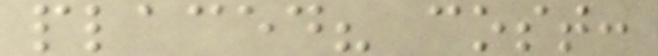placed? cost:
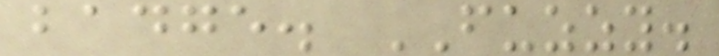badge. FUZZY.
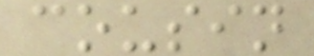cousin
